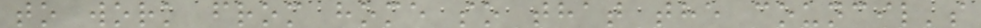to work from home so that the council's
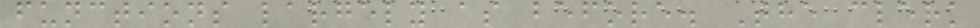functions largely as before. The clerk
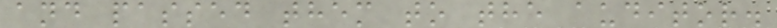and passed them to the auditor.
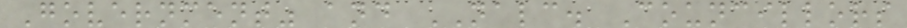Government" and NALC. Councillors
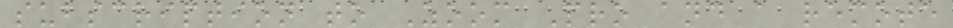subscription to Zoom Pro and a remote
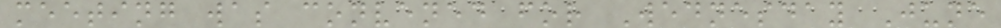meeting was convened for Wednesday June
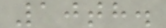10th.
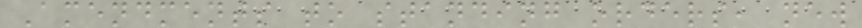Amendments to standing orders, new
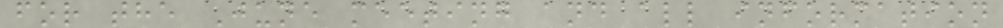for the June meeting and all information
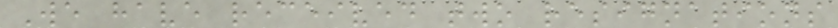We have received two resignations
